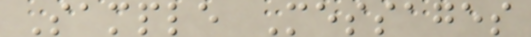Sample Messages
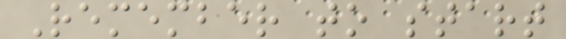Remember to start
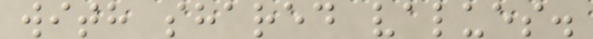with shared values.
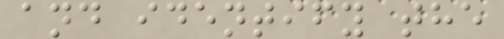and identify the
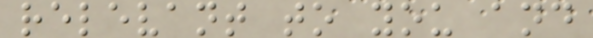relevant to you and
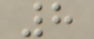8
